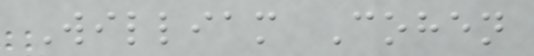William Cohen
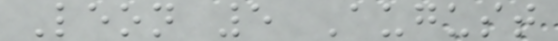Leon 5 August
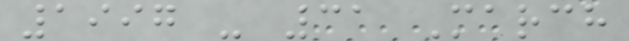1997 - 31 March
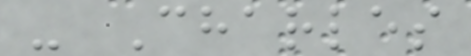- Charles
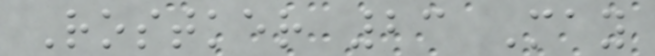Rostker 23 May
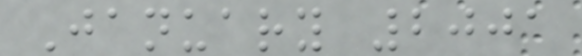January 2001
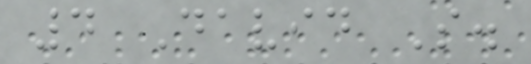4 David S.
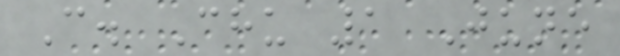C. Chu 1 June
